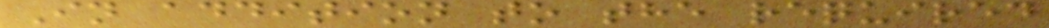In addition to the required
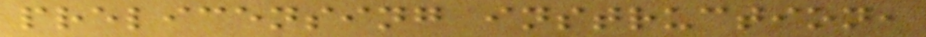prelicensing instruction,
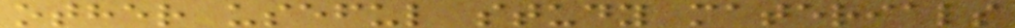other useful study materials
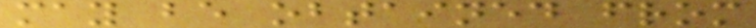may be obtained from
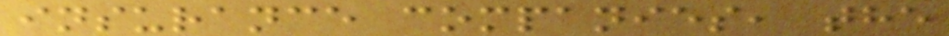insurance companies, the
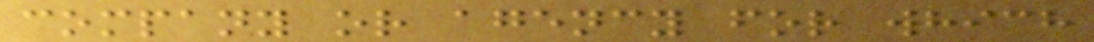company or agency for which
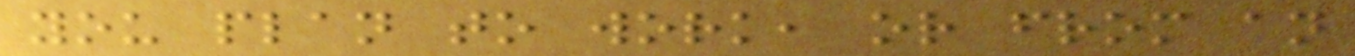you plan to work, or from an
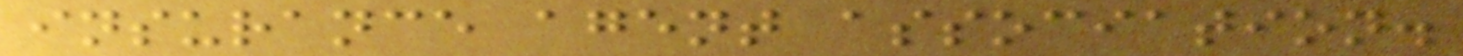insurance agent association.
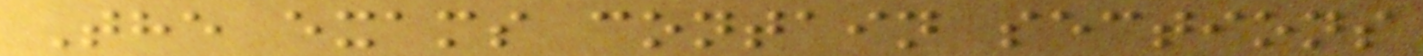The exams contain sections
